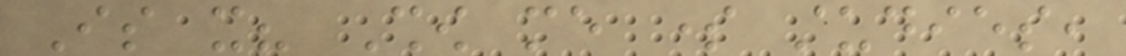Is it? Show me some studies,
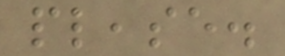please.
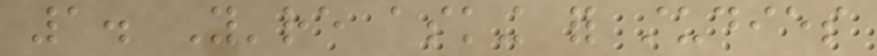1. You're asking for studies
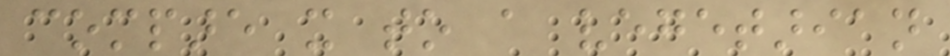compare it to a vegetarian
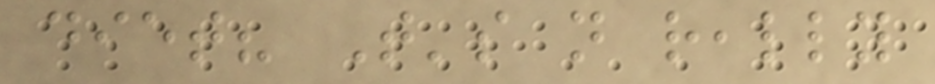diet? That's not really
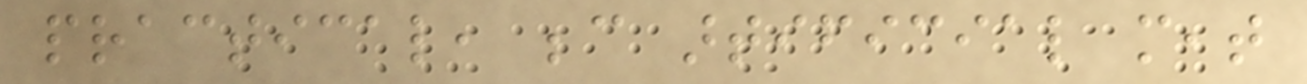practical, because artificial meat
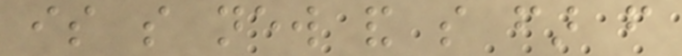is so new and so far from
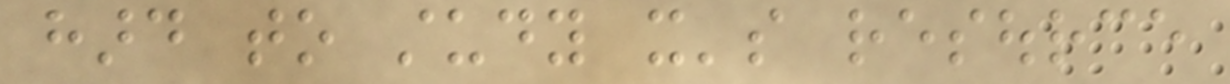hard to study it's resource
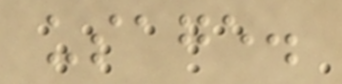usage.
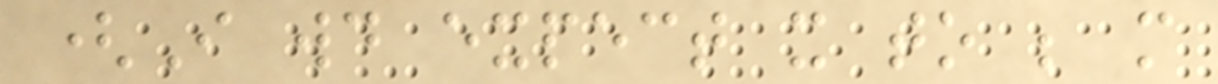(I would expect it to be more
